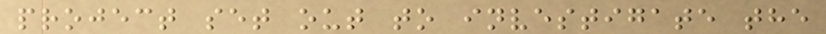project set out to investigate the
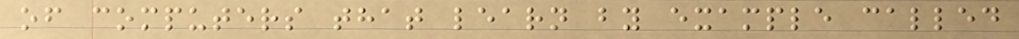of computers that learn by example called
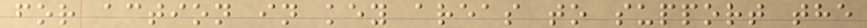for action in key areas to support the
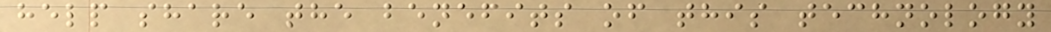help share the benefits of this technology
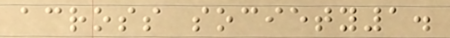across society1.
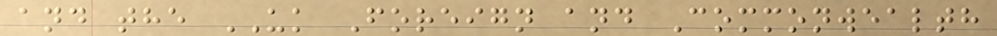and the UK Foreign and Commonwealth
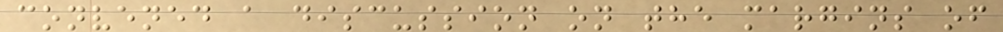convened a discussion on the margins of
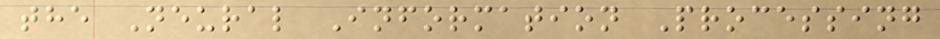the Neural Information Processing
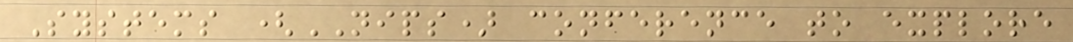Systems (NIPS) conference to explore
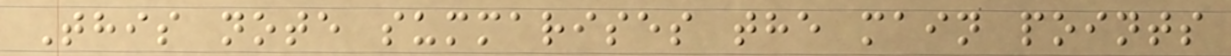This note summarises the main points
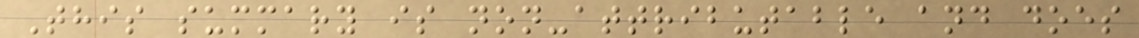This summary is non-attributable and does
